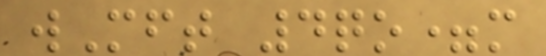wMft 4qo=m
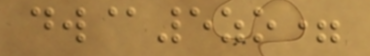dw@5zo=
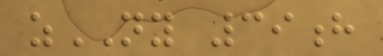zNY 39h
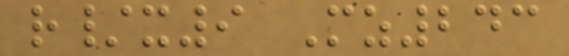r/x9 Mz243
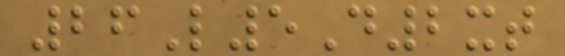26L5D2xt
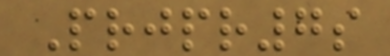Prjpr7s
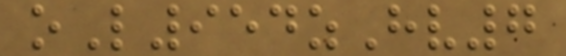oL954zHv7
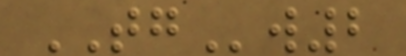TGw2
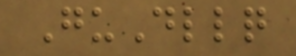GuDllq
